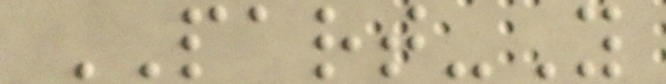PART-Y
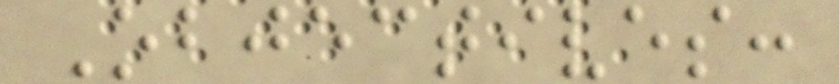Objectives:
